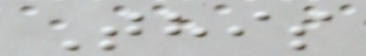This
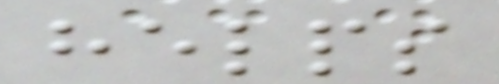helps
